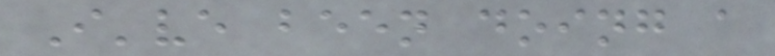I've been doing a
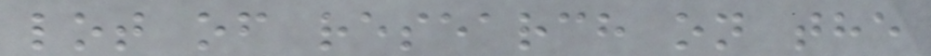lot of research on the
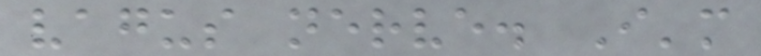vagus nerve. I'm
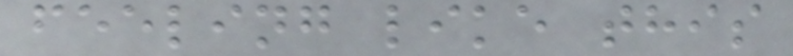feeling like this
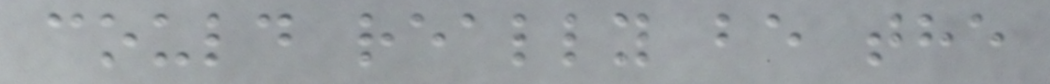could really be the
